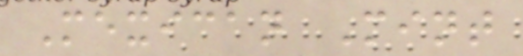Mexican Mint
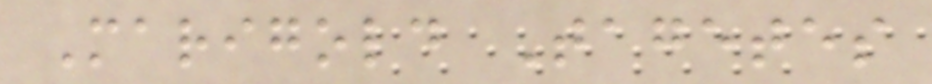Marigold Tagetes
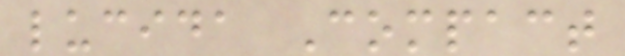lucida Compact
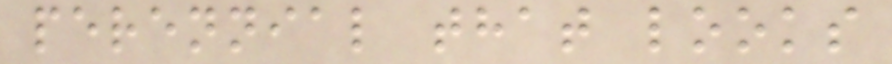perennial that looks
